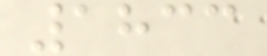1833
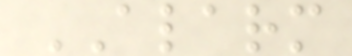ALARM
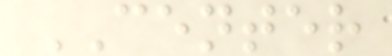CENTER
